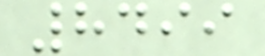8499
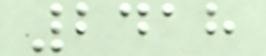2418
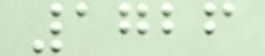1726
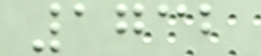1732
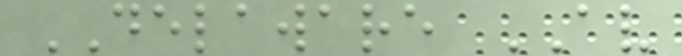DELAWARE AV
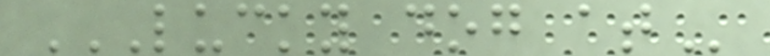LUCKY DOG AT
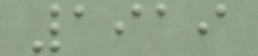1919
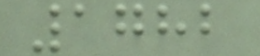1782
